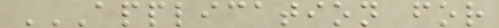APPLICATION FOR
